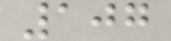107
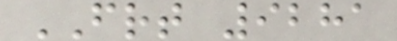FRT 9281
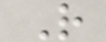R
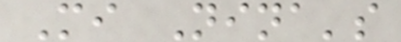Mi Nina's
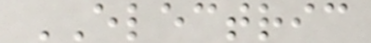ELECTRIC
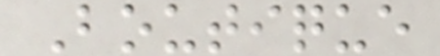Boutique
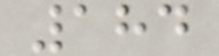184
